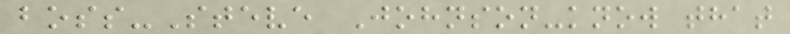boss-Steve Johnson-know that
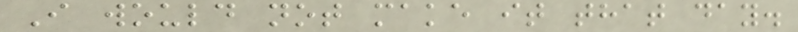I would not make it that day.
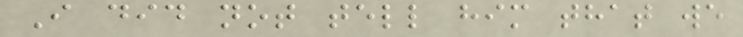I did not tell him that we
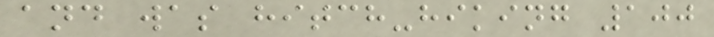and was hitch-hiking 100
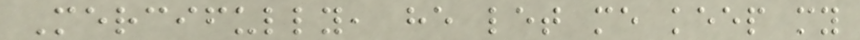Mercifully, he let me keep my
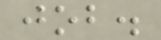job.
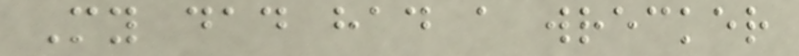My dad had a wrecker
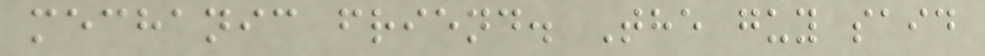mechanic friend. The guy said
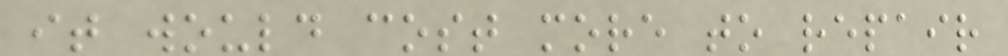it would cost more to repair
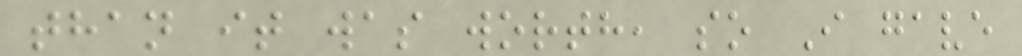than it was worth, so I gave
